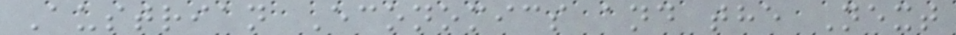Austrian Economics and the Next
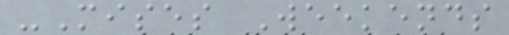-Mises Weekends
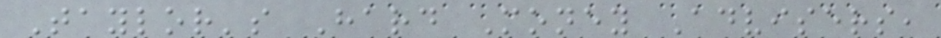Taylor's Hard Money Advisers,
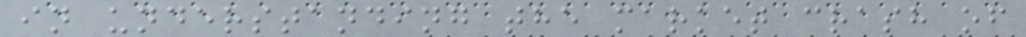in understanding the market crash of
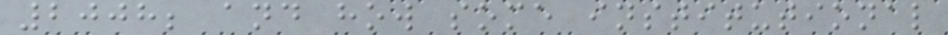2008; and how some institutional
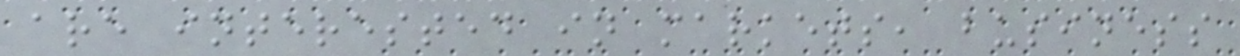are interested in markets, business
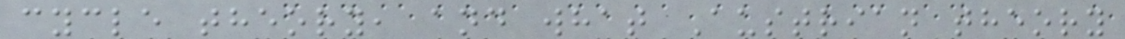cycle theory, and what Austrian theory
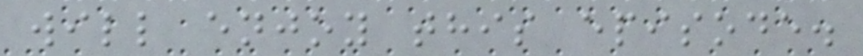will enjoy this episode.
